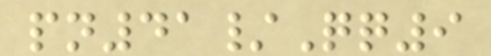pn41/Qq9
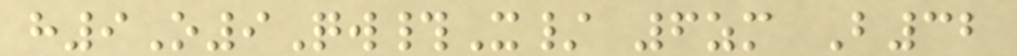h9O9Qw#X/ 6zm B32
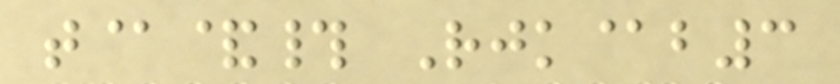t@&# Rjk@b3
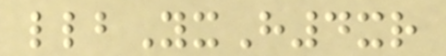llbYxH4xr
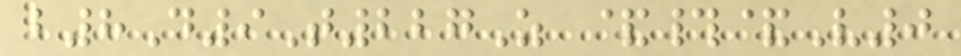b8D9T227Z &#&V0
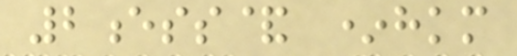2ess& *hkm
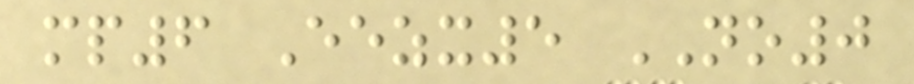mp6 Eezx5 NO0
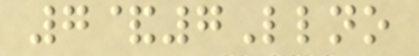7&7Llno
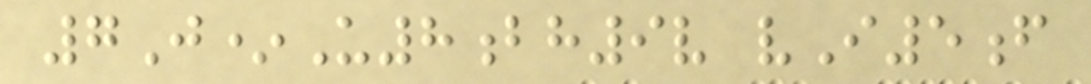7J*U8bh9v vI5f
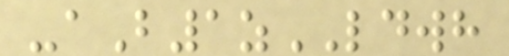-aB1zLDWH
